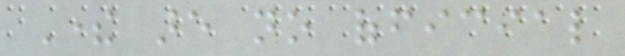There are no official
